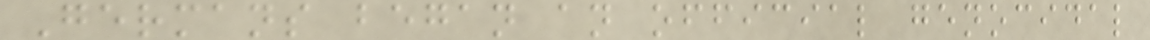Germans began an official genocidal
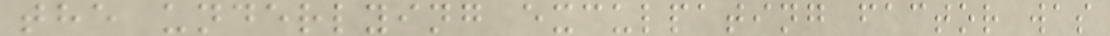the underlying exculpating factor was
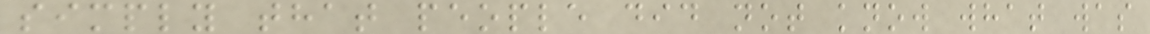simply that people did not know what was
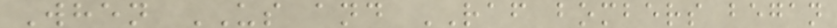When US and RAF bombers began
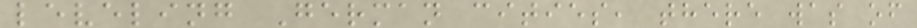leveling German cities, there was of
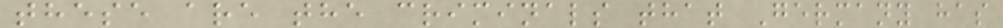these are the criminals that Germany has
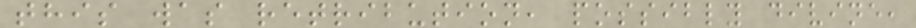this was retribution, possibly divine,
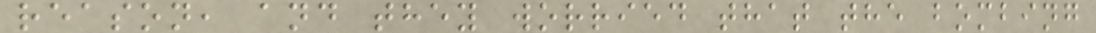reason, and they worried that the bombing
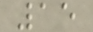15
